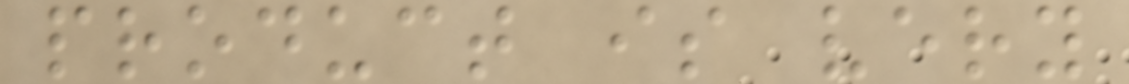product is very
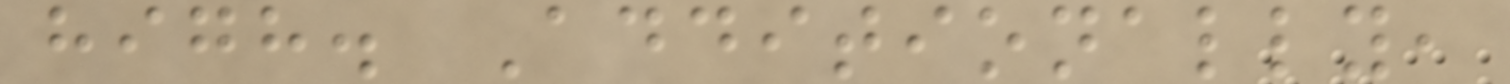high. Additionally,
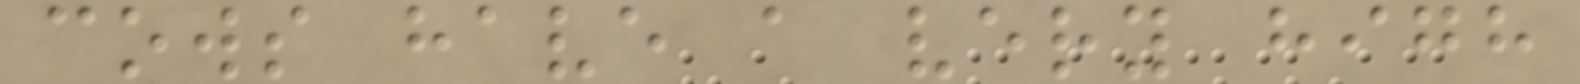cows have a very high
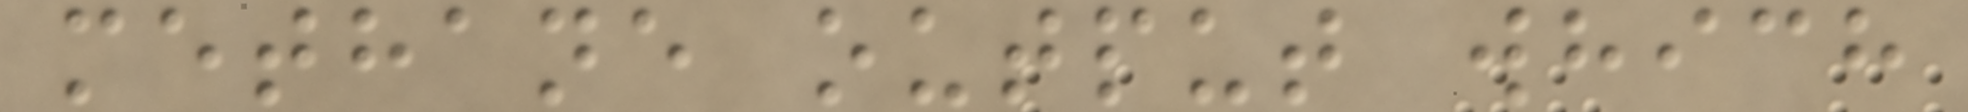methane output which
